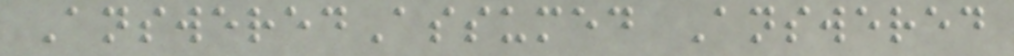AnsweredAssumed Answered
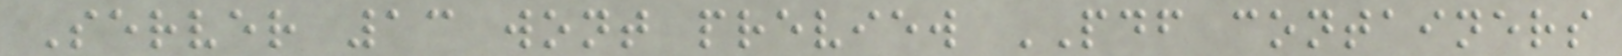Server 13 wont preview PDF containers
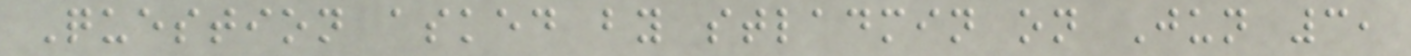Question asked by stladmin on Jun 3,
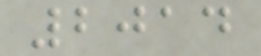2014
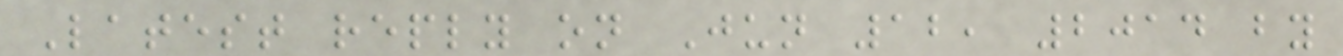Latest reply on Jun 12, 2014 by
